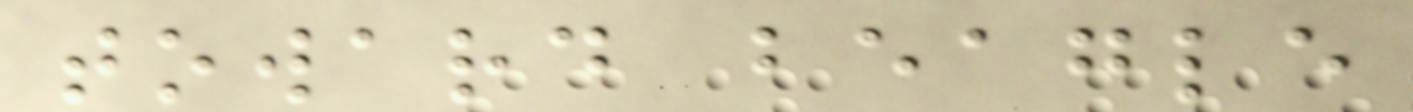toward beagle
